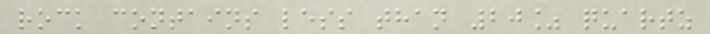rock contains less than 20% quartz
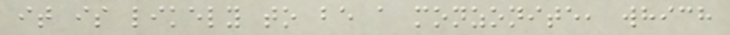it is likely to be a monzonite, which
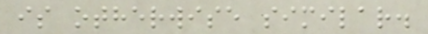is otherwise similar.
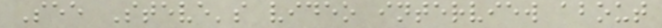See Steve's video interview about
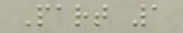Part 1
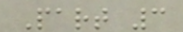Part 3
